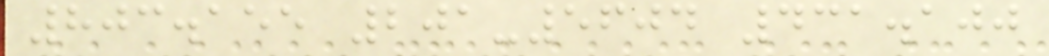803.155 201-5604 431.100
